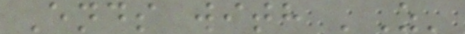Ends with 'Z'
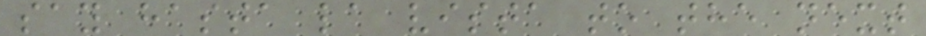say hasta la vista to the next
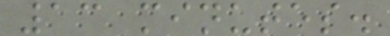13 minutes.
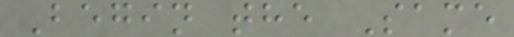Begin the Same
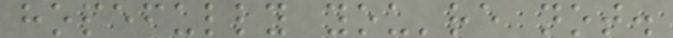hopefully you're not.
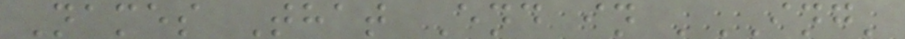Names That End in 'ING'
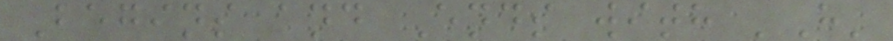Begins and Ends with 'H'
